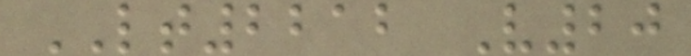LT2212 V20
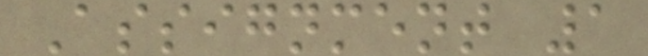Assignment 1
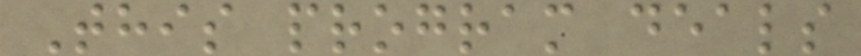This program deals
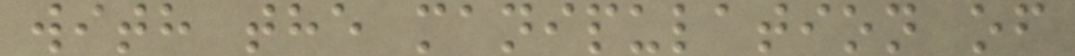with the manipulation of
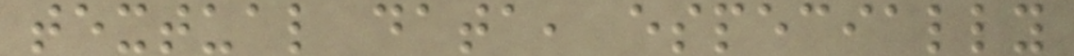textual data, especially
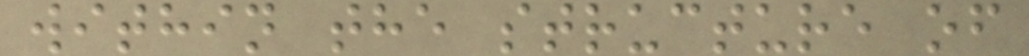within the structure of
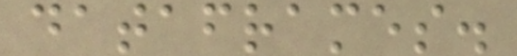dataframes.
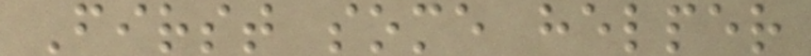First some helper
